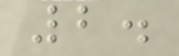2.
